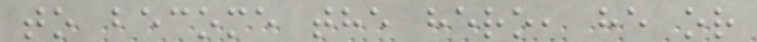to become the hero, he or
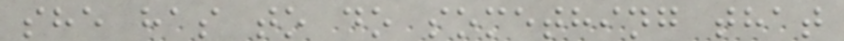she has to do something that
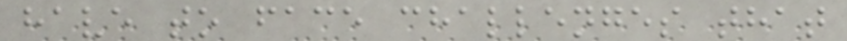have to face challenges that
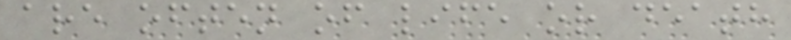are often of life or death
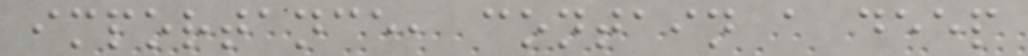importance, contain a deep
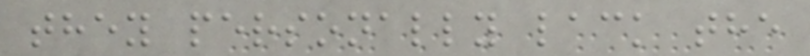they personally lack the
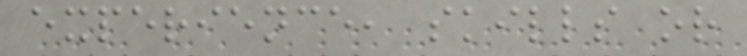experience, skills or
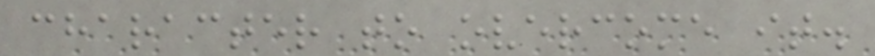character to overcome it.
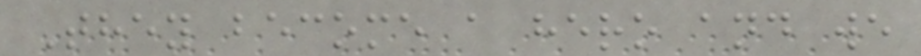They become a hero and we
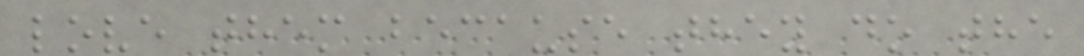love them because they do the
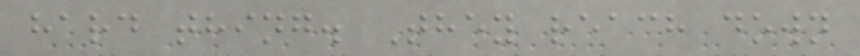hard thing. They reach down
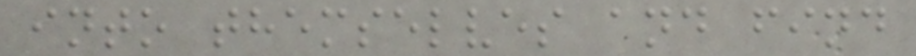into themselves and find
